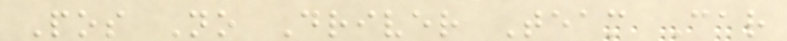Pos No Driver Team Car
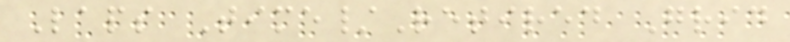Laps Time/Retired Grid
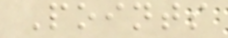Points
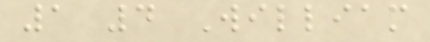1 4 William
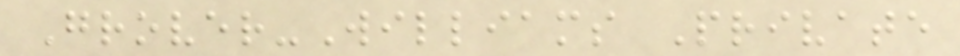Grover-Williams Private
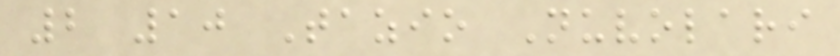2 10 Tazio Nuvolari
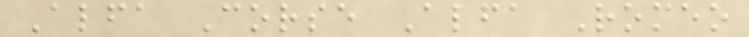Alfa Corse Alfa Romeo
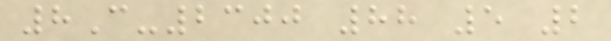8C-2300 88 5 2
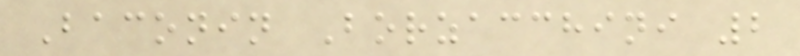Baconin Borzacchini 2
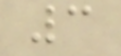3
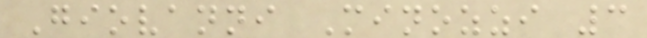Giovanni Minozzi 3
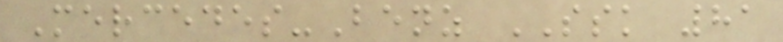Mercedes-Benz SSK 81
